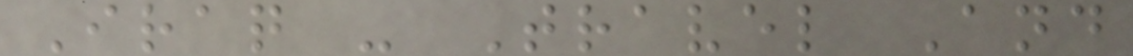Iraq - Travel And
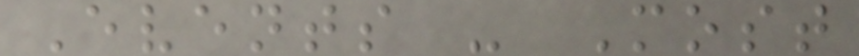Events - Most
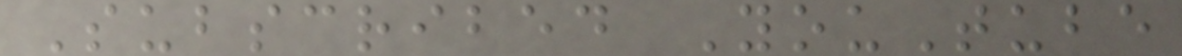Subscribed YouTube
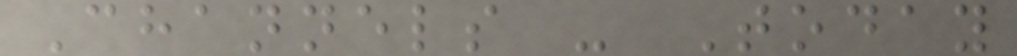Channels - Today
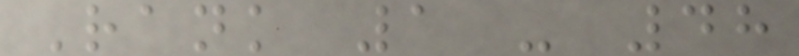Rank 1 - 48
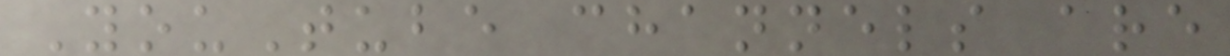YouTube channels are
